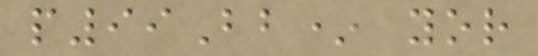p99Bb* yor
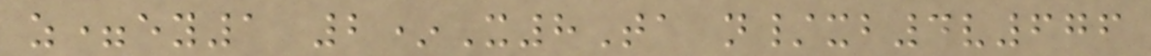z=ey1 2*X8Ta n/xb4v676
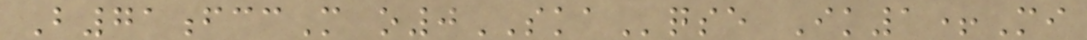B71fccM o0SKAqse Ik1+Mi
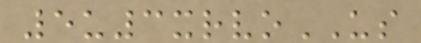5u3xrvoUS
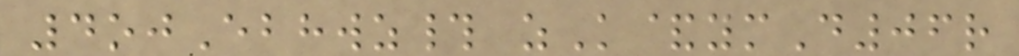4ojEbhwz# zK&ymD06r
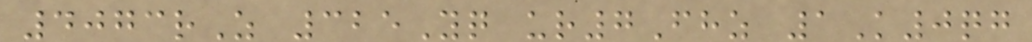4073rZ 325Yq ur7Fhz 1K0qg
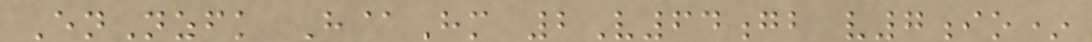EnNzfk H@Hm 2V64gb v7io*
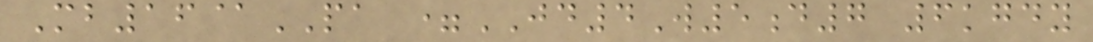Mb16@PA =JD4W5d7 6kgdy
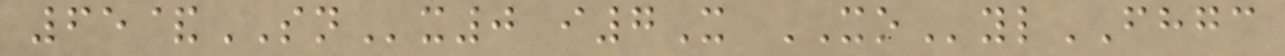65&SNx0 i7X XOylFHGC
